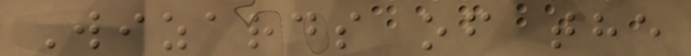Wizards of the
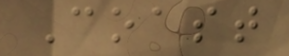Coast
